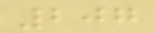207
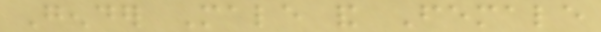Gender Male and Female
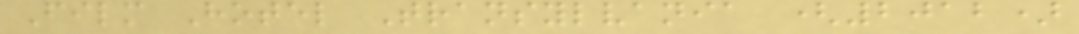Film Hotel Transylvania (2012)
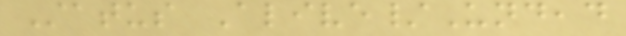Status Alive/Undead
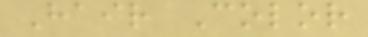Hair Color
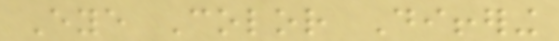Eye Color Differing
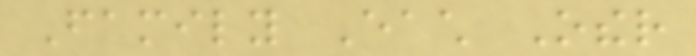Family Each Other
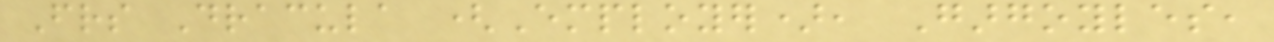Friends Dracula (Employer), Gargoyles,
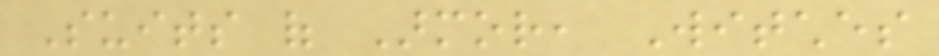Suits of Armor, Witches
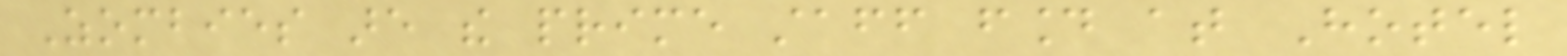Zombies are the prime staff found at Hotel
